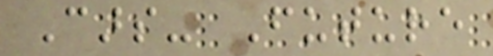Cars- Future
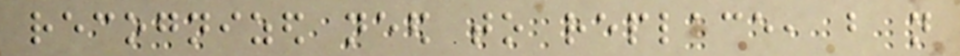recognized need to replace, but not
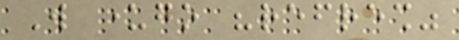Will undergo "refresh"
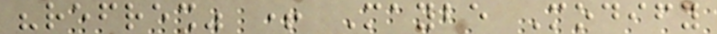"refresh" + Maybe Modify
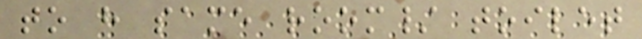to have same room/ toilet
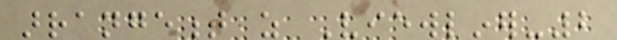arrangement as Viewliner-2
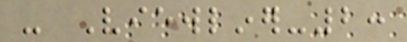- Viewliner-2:
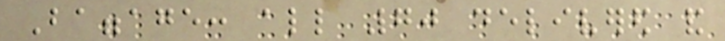Baggage: all 70 delivered and
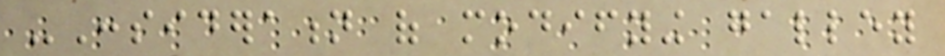-Consideration of modifying galley
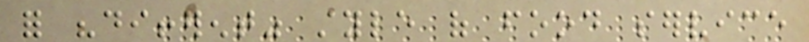for "different" style of food service
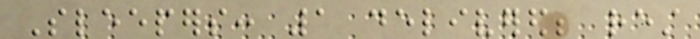Sleepers: 1 delivered; rest
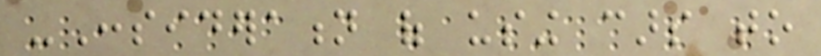-Consideration of using cars to
